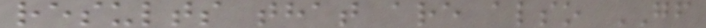results that are also GF
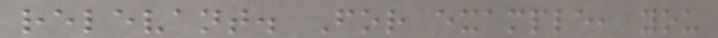relevant. For example, you
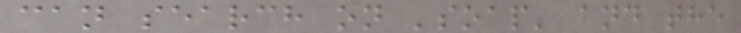can search on 'soap' and the
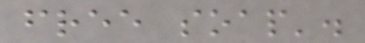free soap'.
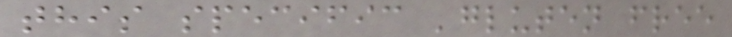this specific 'gluten free
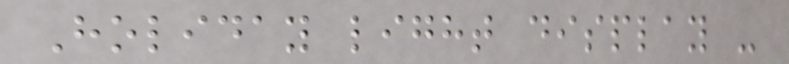Holiday light display -
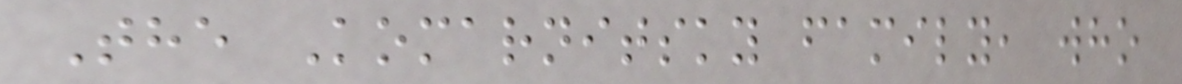The Komarnitsky family, who
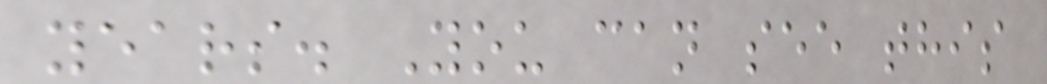years. You can see this
